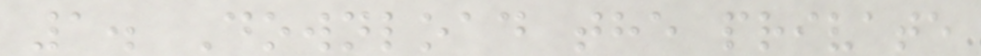1. Download the private
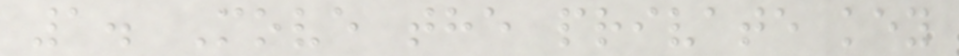1. Move the private key
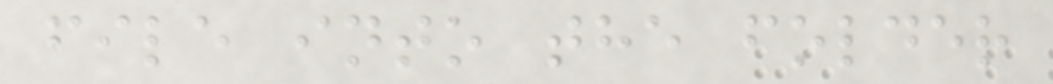file into the folder
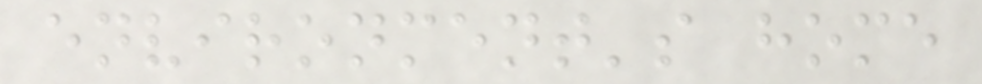environment's home
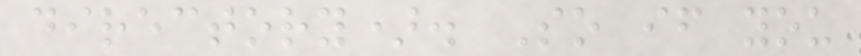directory). So if you
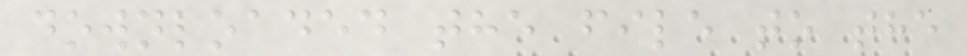downloaded the file to the
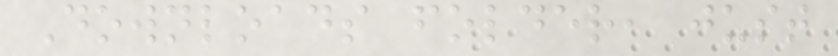Downloads folder, just
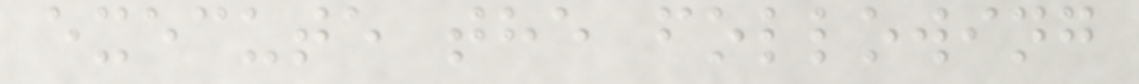execute the following
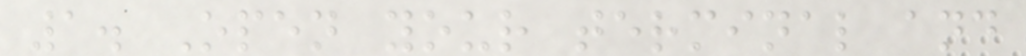1. Open your terminal and
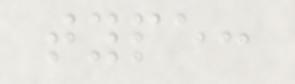type:
